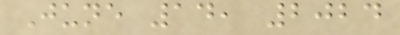June 14, 2024
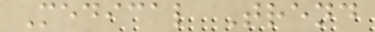Medical Trend
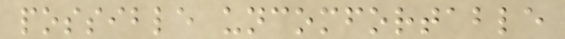possible uncomfortable
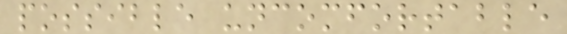possible uncomfortable
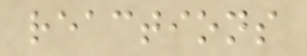reactions
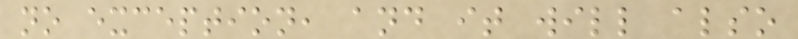no exception, and it will also
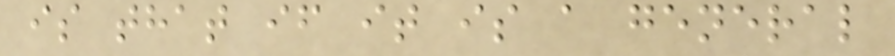is that if it is a general
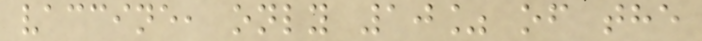vaccine, only 10% of the
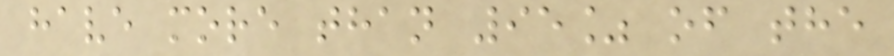have more than 95% of the
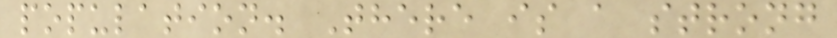population. There is a strong
